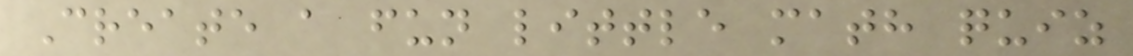Create a fun little math quiz
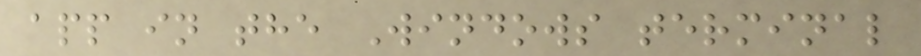app in the Windows terminal
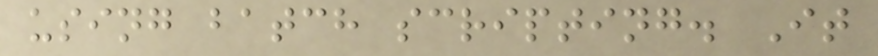using batch scripting. It
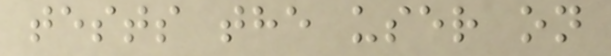tests the user on
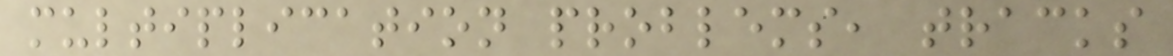multiplication problems, tracks
